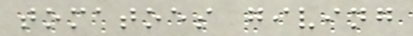tomatoes giving
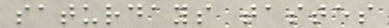saturdays tastes
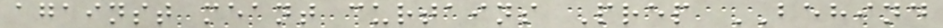against meant curtains Prep BEHIND
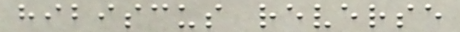hibiscus reverse
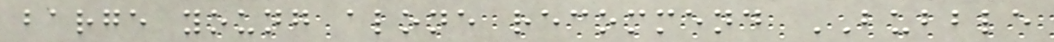barge young alone recommend BUBBLE
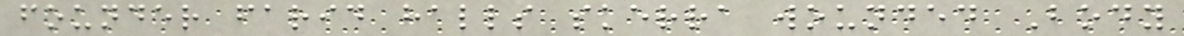founder farid halls skerra wounded Body
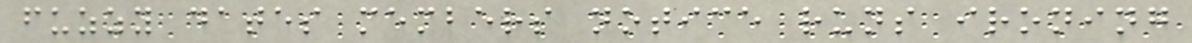fuzzy dates members notice runs ironing
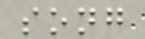song
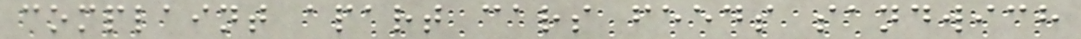complaint apart cars feeds sandwich
